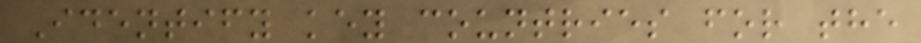Identify key countries for the
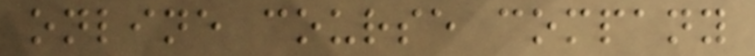online course company
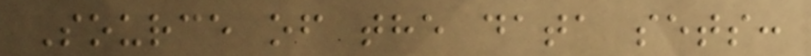Source of the data sets:
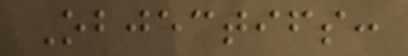Objectifs:
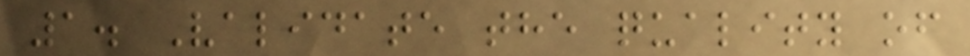1. Validate the quality of
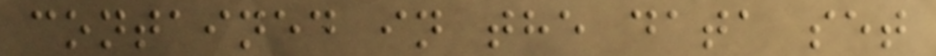contained in the data set
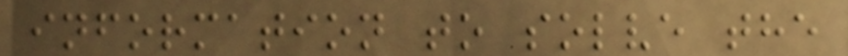information to solve the
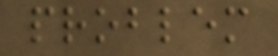problem
